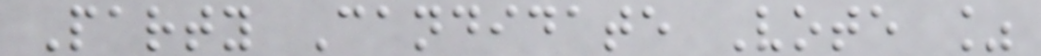Party Candidate Vote %
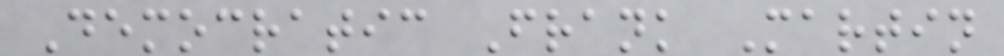Democratic Frank Martin
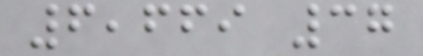6,669 37
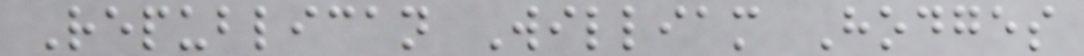Republican William Hodges
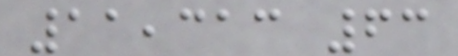11,313 63
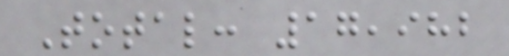Total: 17,982
